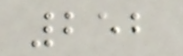252
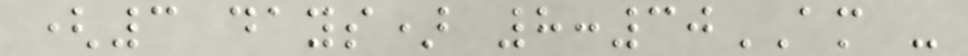(3 days) 8:30AM -
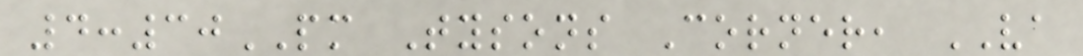4:30PM Tysons Corner, VA
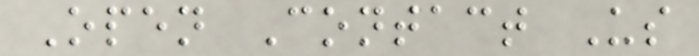Open Contact Us
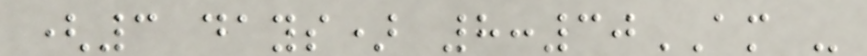(3 days) 8:30AM -
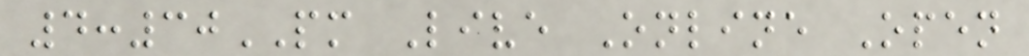4:30PM Live Online Open
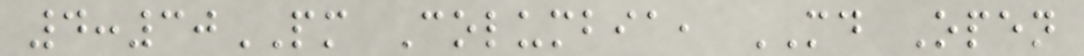4:30PM Columbia, MD Open
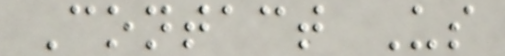Contact Us
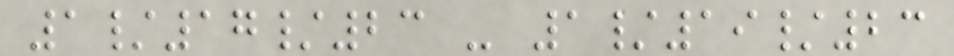1/17/23 - 1/19/23
